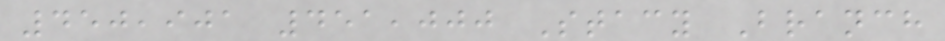450,901 451,000 Stacy Branch
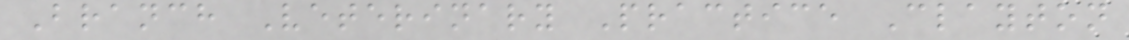Branch Veterinary Practice Clayton
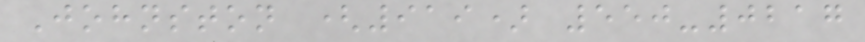Johnston (919) 550-0217
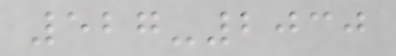527-2030
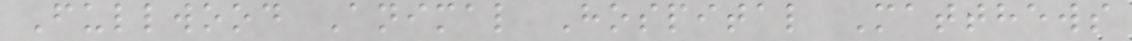Fullwood Animal Hospital Matthews
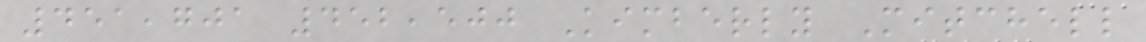451,701 452,500 Kimberly Mitchell
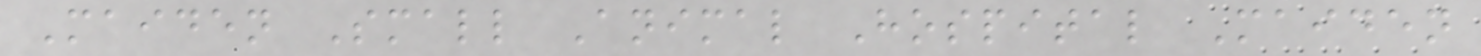Maiden Small Animal Hospital Maiden
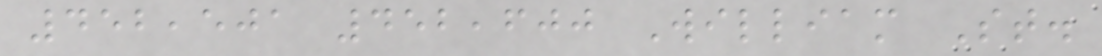452,501 452,600 William St.
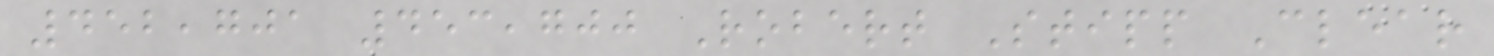452,701 453,700 Robert Stipp Clear
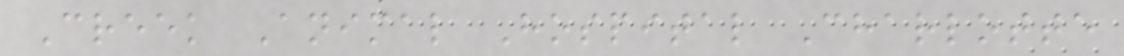Creek Animal Hospital Charlotte
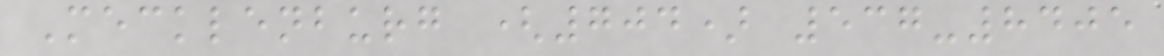Mecklenburg (704) 537-8405
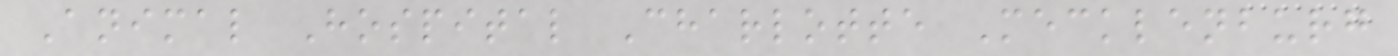Animal Hospital Charlotte Mecklenburg
